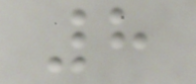8
